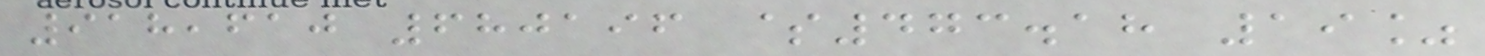918,610 680196 $473.18 19%
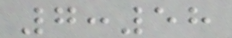7:58
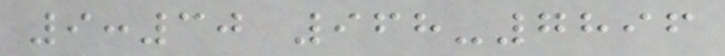9:30 968-7896
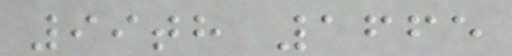99th 1665
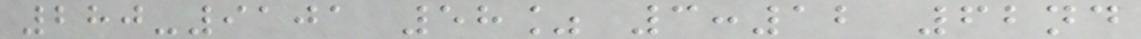280-9101 58% 3:12 62nd
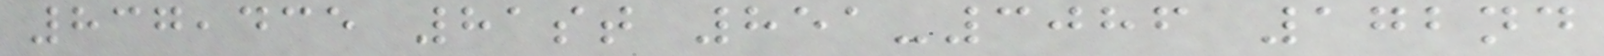837,435 81st 851-3086 172nd
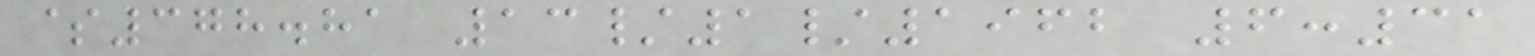$378.81 13/1/1962 6:31
